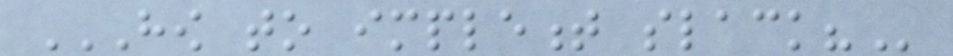HOW TO IMPLEMENT SLACK?
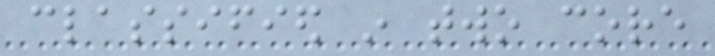classified in two core
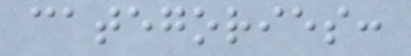categories:
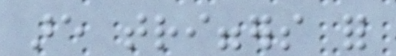are triggers for
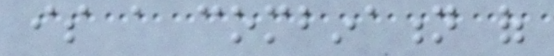is a combination of
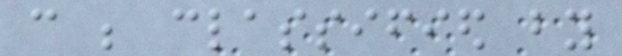can be classified by
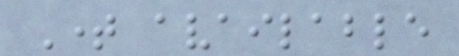Time available
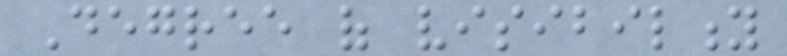Degree of visibility
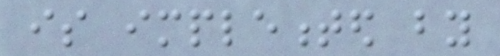is implemented by
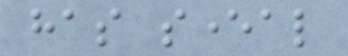has several
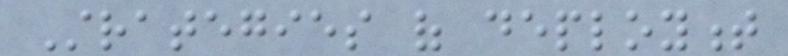Strategies of deployment
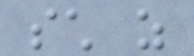such as
